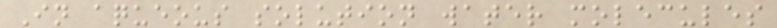In aqueous solution water molecules
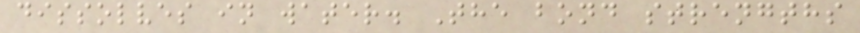dissolves in water. The bond strengths
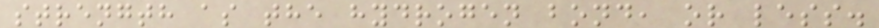strength as the hydrogen bond, or less.
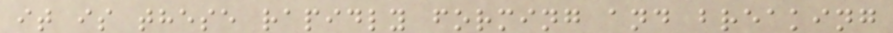it is these rapidly forming and breaking
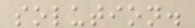solution.
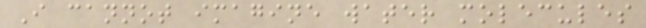I cannot imagine water molecules
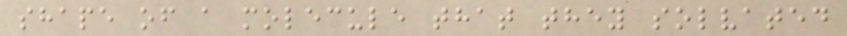shape of a molecule that they solvated
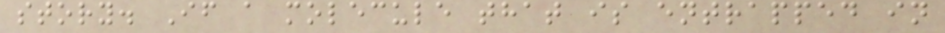story. If a molecule that is entrapped in
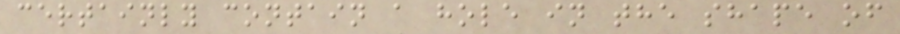certainly contain a hole in the shape of
